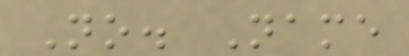No. Name
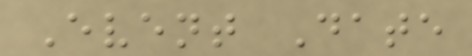Event Date
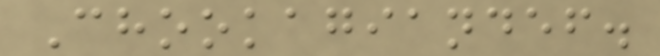Chookagiandef.
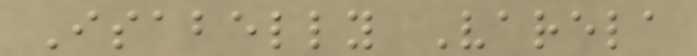Isabelly Varela
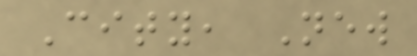City, New
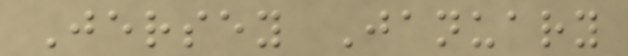Jersey January
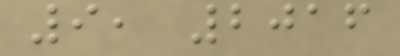9, 2016
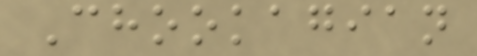Chookagian
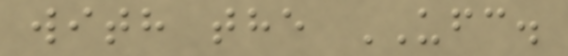with the UFC.
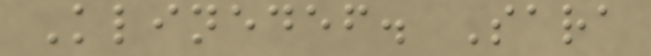Klinedef. Sara
